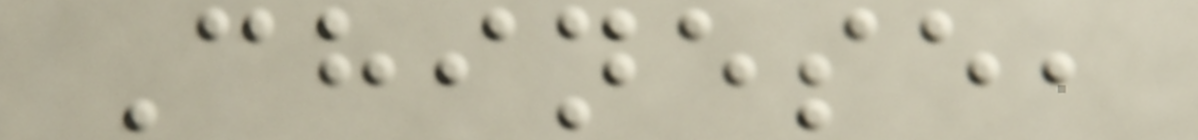Chinese,
